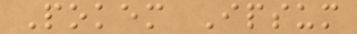Pokem Ipsum
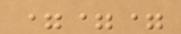===
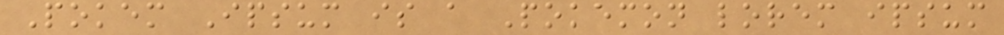Pokem Ipsum is a Pokemon lorem ipsum
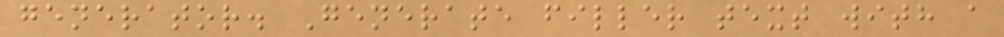generator. Generate filler text with a
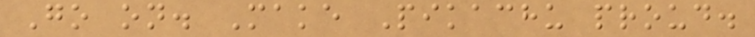Go on. Make Pikachu proud.
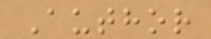Author
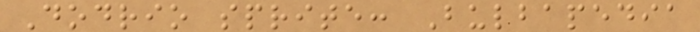Dodrio sprite: Bulbapedia
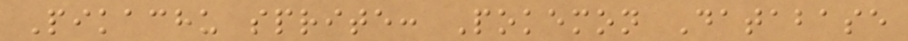Pikachu sprite: Pokemon Database
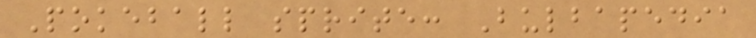Pokeball sprite: Bulbapedia
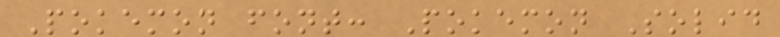Pokemon font: Pokemon Solid
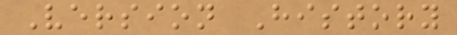Version History
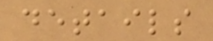details
